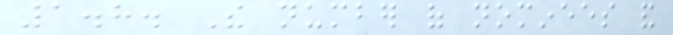1.8. The number of nominees and
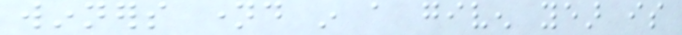winners named in a given year is
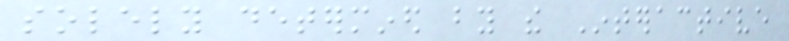solely determined by the Interactive
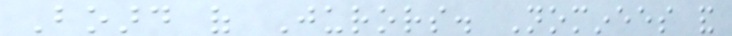Board of Jurors. Nominees and
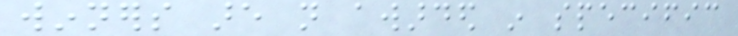winners are not awarded in specific
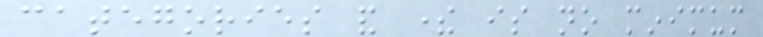categories and there is no minimum
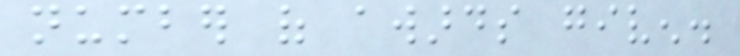number of awards given.
